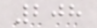208
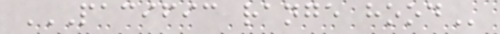PACIFIC RANGE HOOD
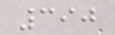390
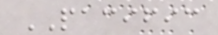PACIFIC
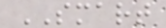SMART
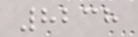8238
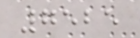7525
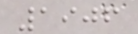1906
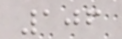106
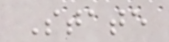State
